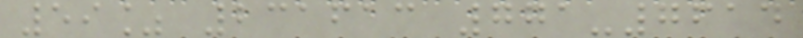59% 231613 771-7614
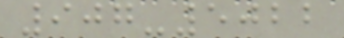907-5022
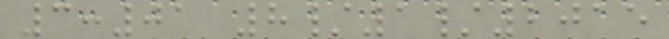3:01 8/1/2015
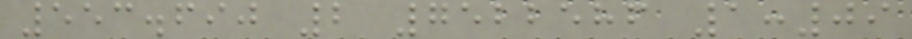553.690 2 7522586 1:09
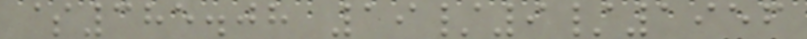$385.08 19/9/1956
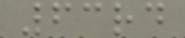63rd
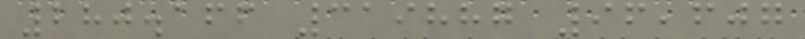280.166 319887 96,607
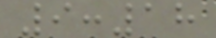9:18
